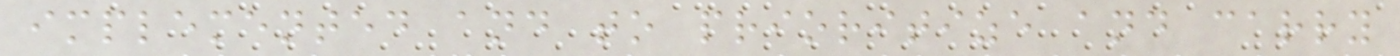implemented and to prioritize and carry
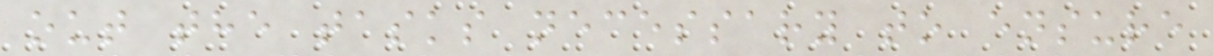out the tasks necessary to ensure
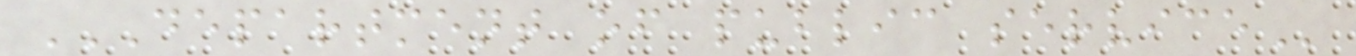DEPARTMENT OF PUBLIC SERVICE
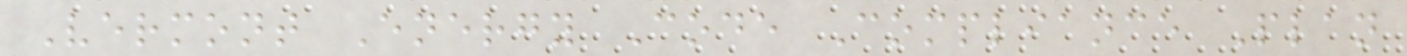Vermont Energy Code Compliance Plan
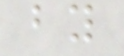by
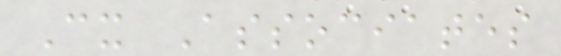Cx Associates
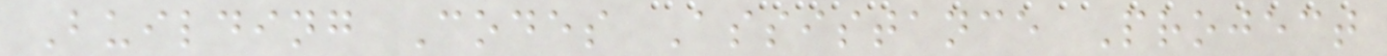Building Codes Assistance Project
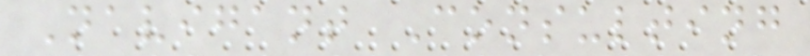Navigant Consulting
